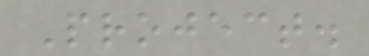Project.
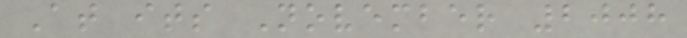At its November 2008
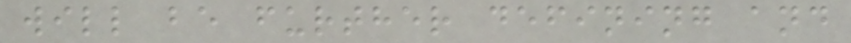will be further defining and
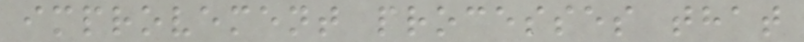improvement processes that
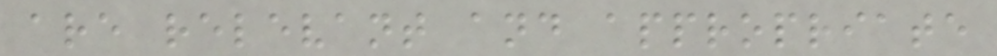are relevant and appropriate
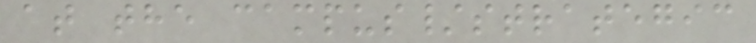at the campus/strategic
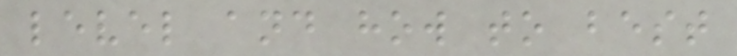level and how to best
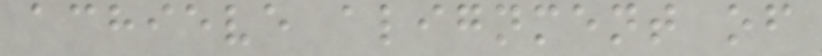achieve alignment of
